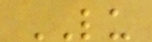LU
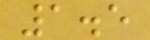1.5
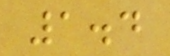1.4
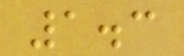1.3
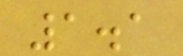1.1
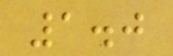1.0
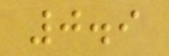0.9
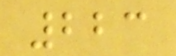223
